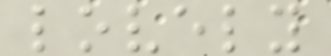lovely
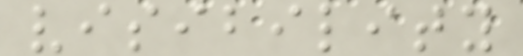visibility
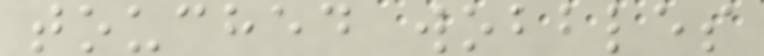touched wobbles
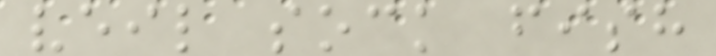veil sock fish
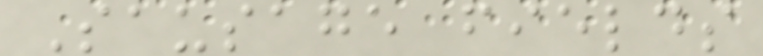Sausage fields
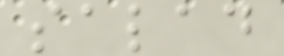salad
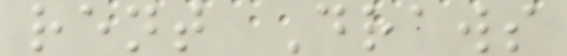rent Draws
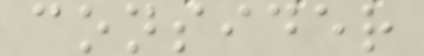consider
